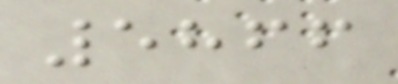5866
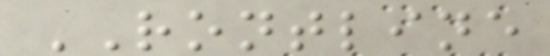RONTLINE
